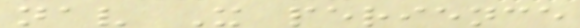nav X perience
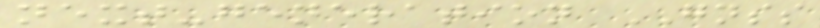next-generation GNSS
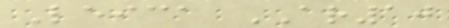Leica AR10
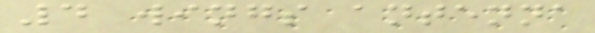4 wings antenna
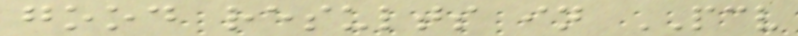good results in PCV
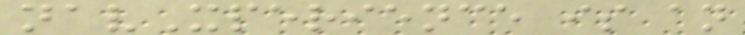navXperience is an
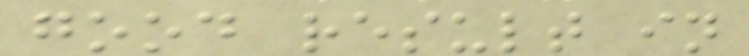good result in
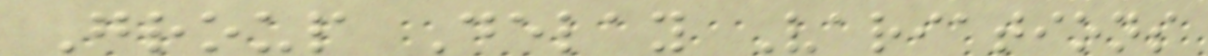Group Delay Variations
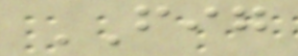FIG
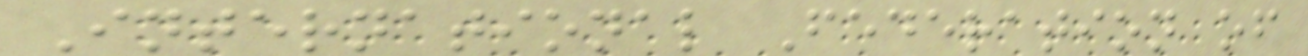International Federation of
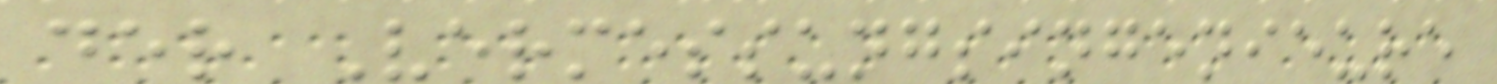der Vermessungsingenieure
